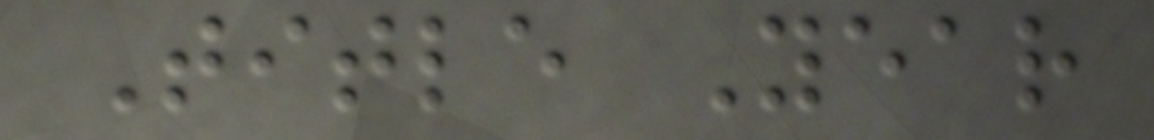Title Year
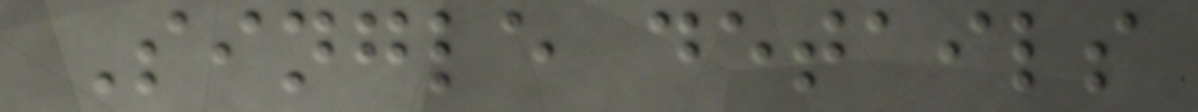Single details
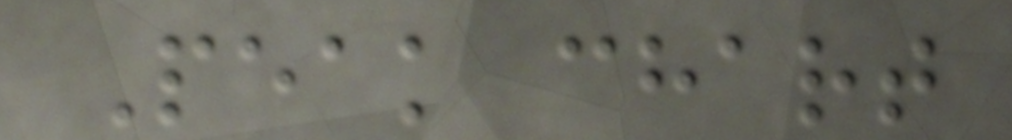Peak chart
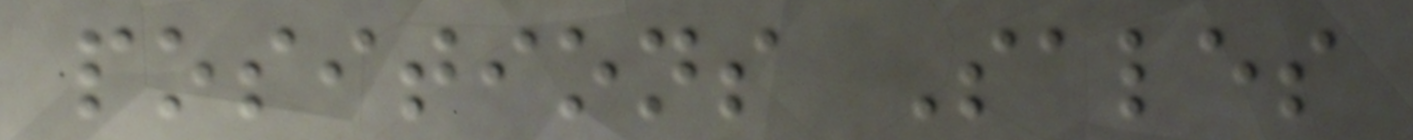positions Sales
